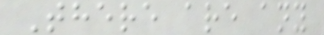There are any
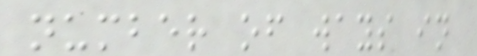number of ways in
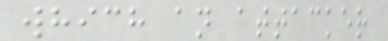which an attacker
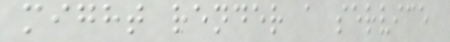might render a service
